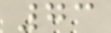73
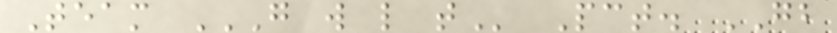Team G W L T Pct. GB
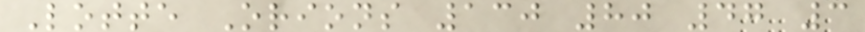Lotte Orions 130 80 47 3
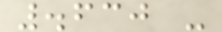.630 -
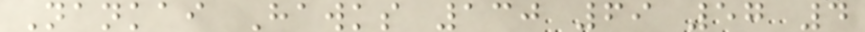Nankai Hawks 130 69 57 4
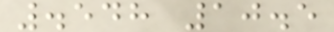.548 10.5
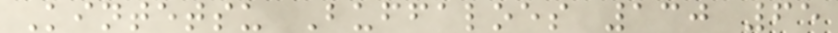Kintetsu Buffaloes 130 65
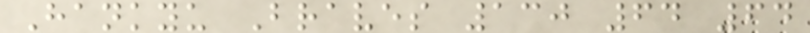Hankyu Braves 130 64 64
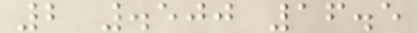2 .500 16.5
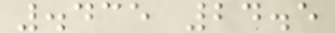.435 24.5
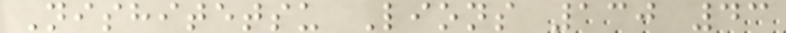Nishitetsu Lions 130 43
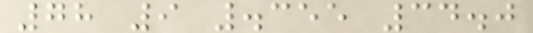78 9 .355 34.0
